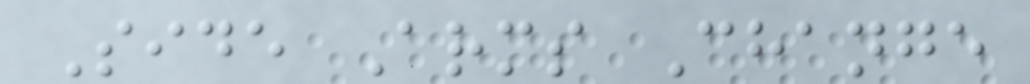Side Arms Change
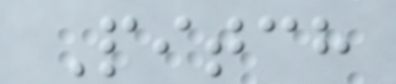Pitch
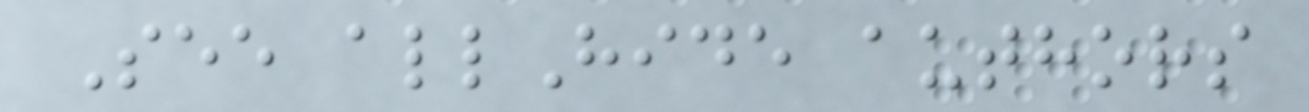See allHide authors
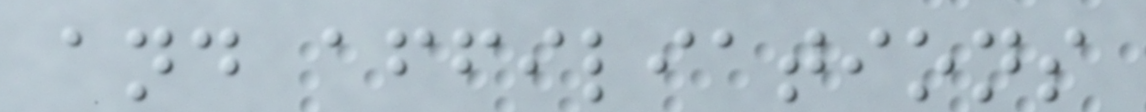and affiliations
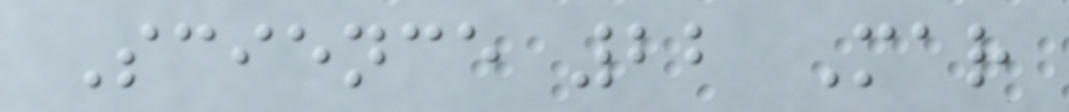Science 22 Mar
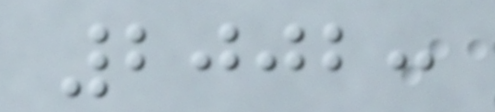2002:
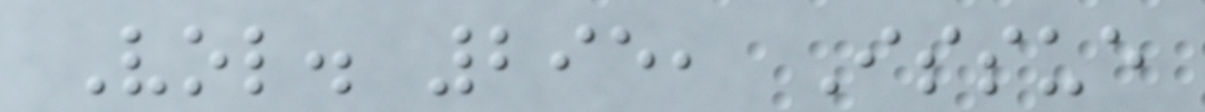Vol. 295, Issue
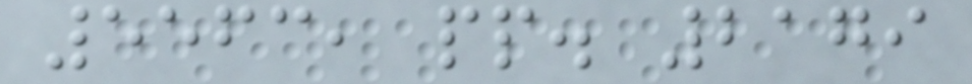5563, pp. 2179
